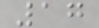17
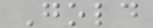Gold
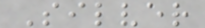Silver
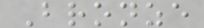Bronze
